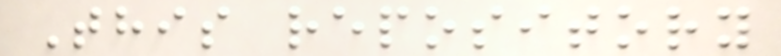This repository
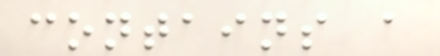contains a
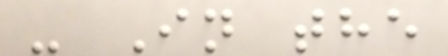- In the
